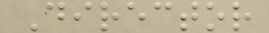Director
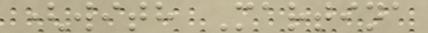(with Martina
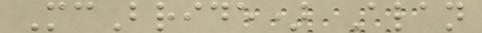McBride) Alan
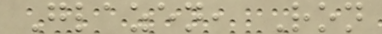Glazen, Ron
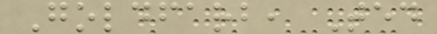Goldfarb, Ted
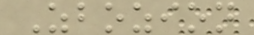Zbozion
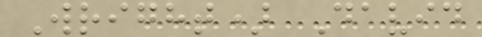Wright) David
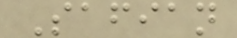Safian
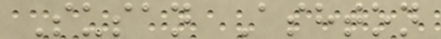Susan Ashton
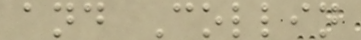and Collin
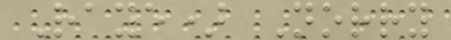Raye) Norry
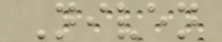Niven
